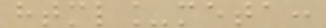html_meta:
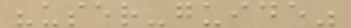"user-guide"
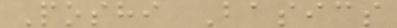Poshi Basics
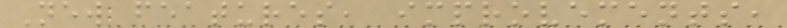New features, improvements,
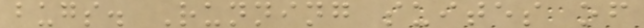bugs. Running suites of
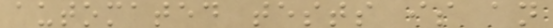automated tests is an
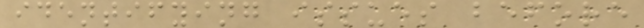identifying issues before
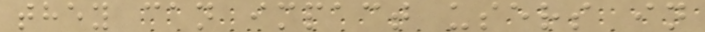they can impact users in
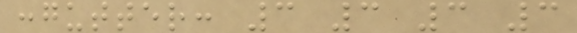:gutter: 3 3 3 3
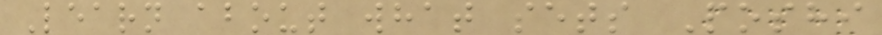Learn about what sets Poshi
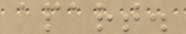apart.
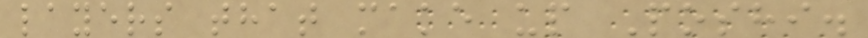layers that make up Poshi.
